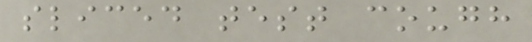sliced test cough
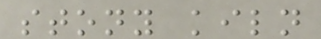stony kiln
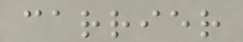carrier
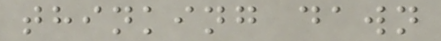thinking dawn
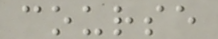course
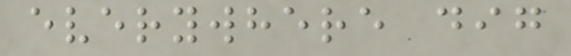everywhere dig
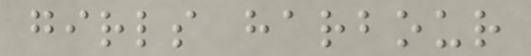girls harbour
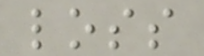loss
